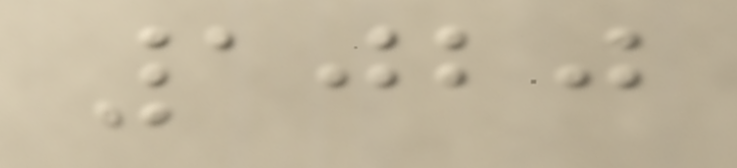1020
